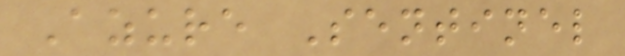Azure Sentinel
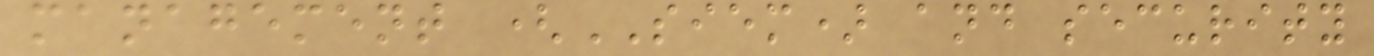management (SIEM) and security
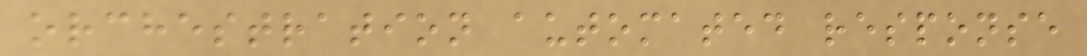orchestration automated response
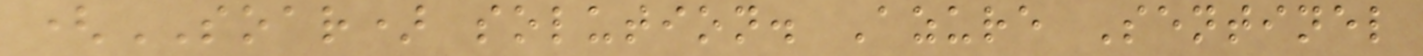(SOAR) solution. Azure Sentinel
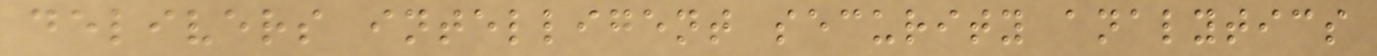delivers intelligent security analytics
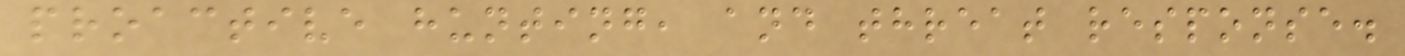proactive hunting, and threat response.
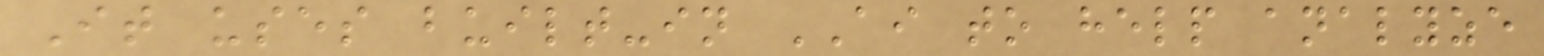It uses built-in AI to help analyze
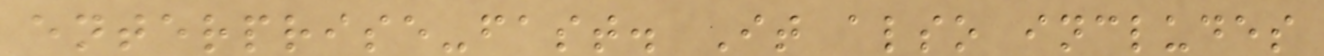enterprise-fast. It also includes
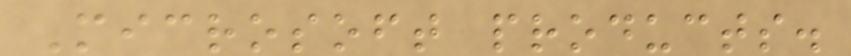Microsoft products.
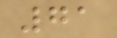71
